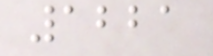1221
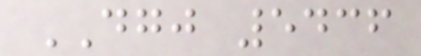DGJ 5436
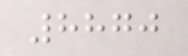8870
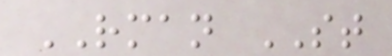RMAN ST
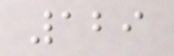129
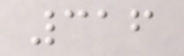316
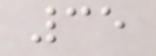35
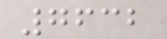7632
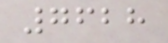7628
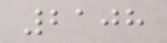2108
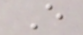E
